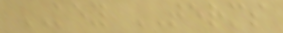KEY TERMS
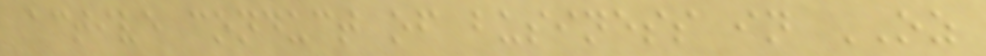active conduct of business in OZ
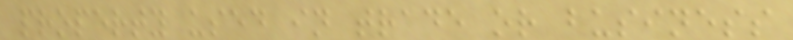property used in trade or business
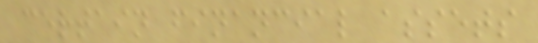certain financial assets
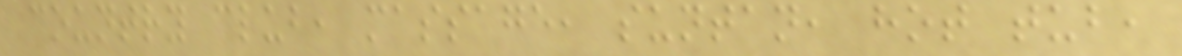country club, massage, suntan, hot tub,
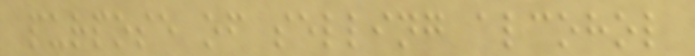purpose of selling alcohol
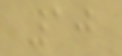10
